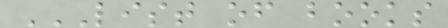LIST OF BOOKS
